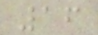16
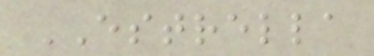ESTRELLA
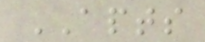APTS
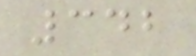342
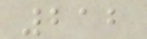212
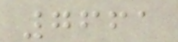7661
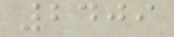2409
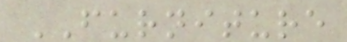FURNITURE
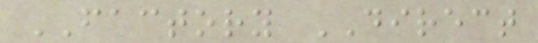FACTORY DIRECT
